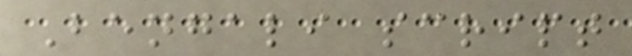Bengali script
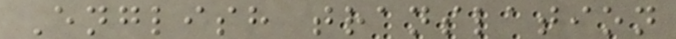English translation
